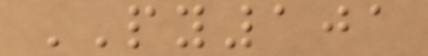PY101
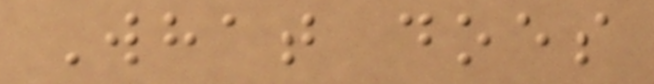What does
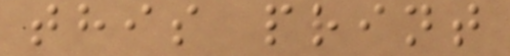this print
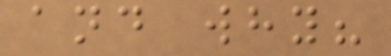and why?
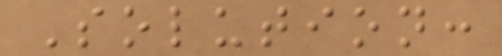Solution:
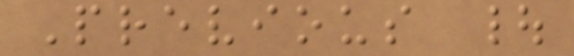Previous |
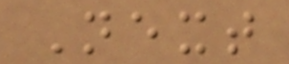Next
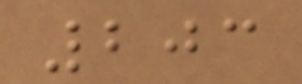203
